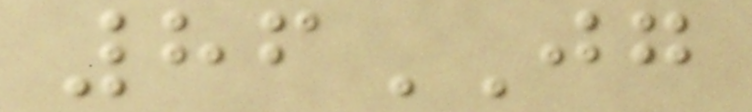86JG
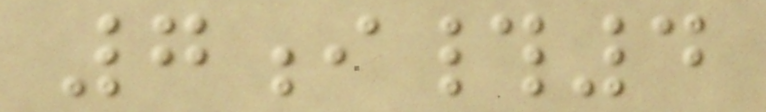7i#4
